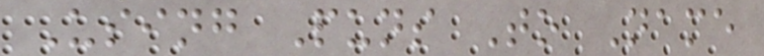Using Puns To Name
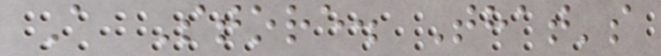A Store. That's
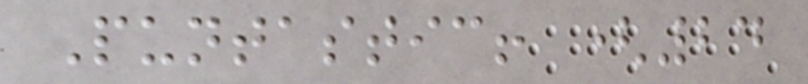Puntastic! (24
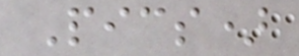Pics)
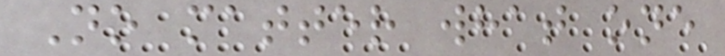No matter what one
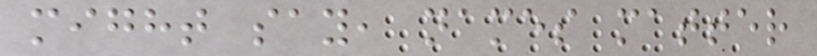might say, names matter
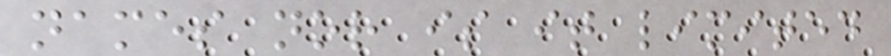names nor is it limited
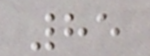85
